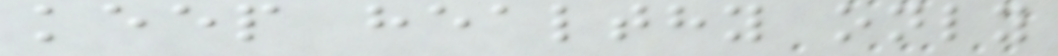keep healthy only
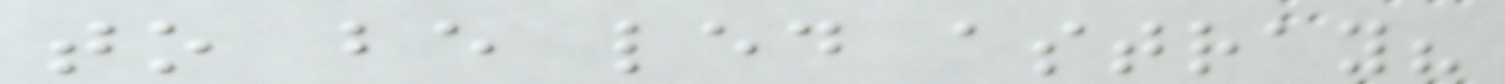to be led astray?
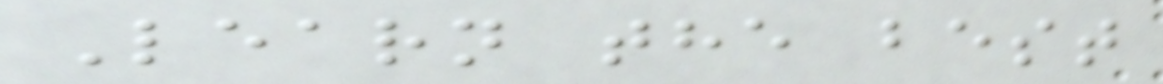Learn the best
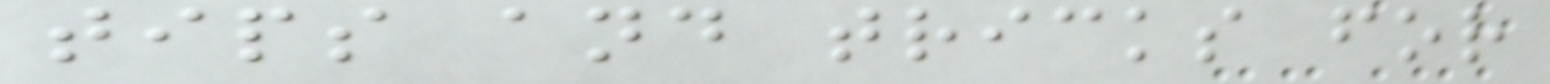tips and tricks for
